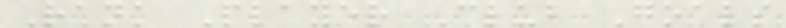Rank Player Club Goals
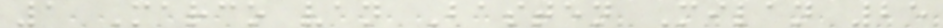1 Marco van Basten Milan 25
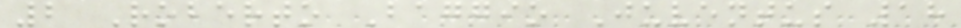2 Roberto Baggio Juventus 18
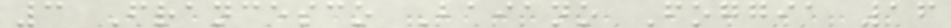3 Francesco Baiano Foggia 16
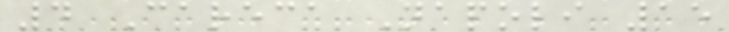4 Careca Napoli 15
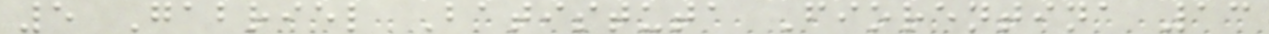5 Gabriel Batistuta Fiorentina 13
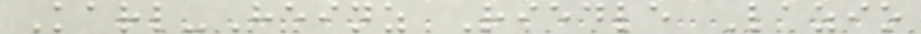Karl-Heinz Riedle Lazio
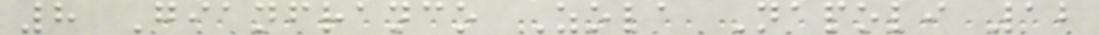8 Gianfranco Zola Napoli 12
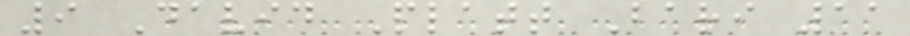9 David Platt Bari 11
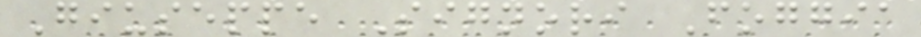Giuseppe Signori Foggia
